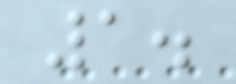1.
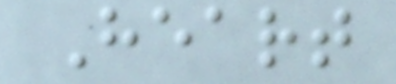Heart
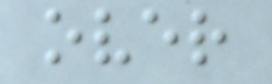over
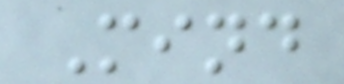Mind
